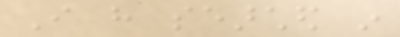I have searched in
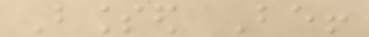Blessed Be!
